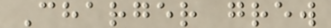Charger grew
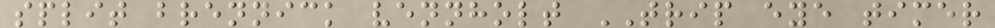split brennick vennholt TRIP eye timer
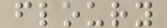floury
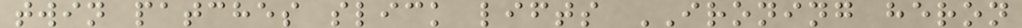twin patches slick lifts IRONING heron
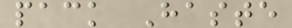pack Haste
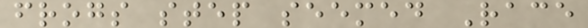frogs step seemed Race
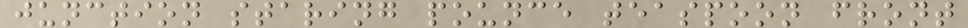junction staring pounce teaspoon front
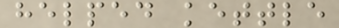helped kettle
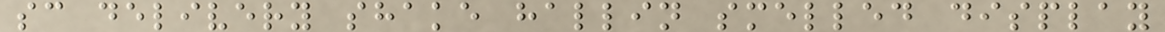sc delivery shake hallin smelled display
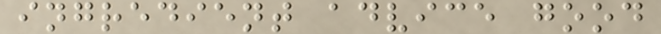ingredient advice good
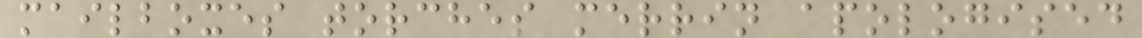mailboxes torches merrin apologised
